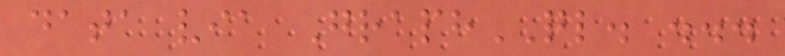data via GraphQL. ...
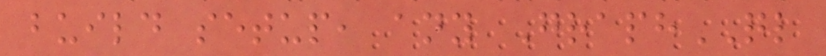build setup, any GraphQL
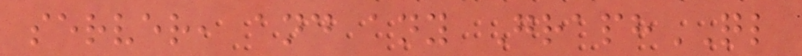server, and any GraphQL
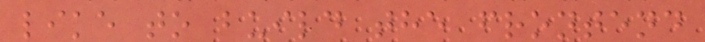like to build the frontend
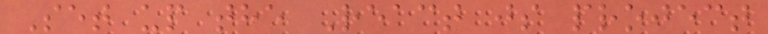Set up the React js project
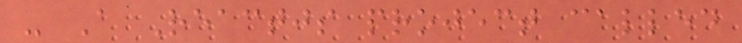- A Reactjs project called
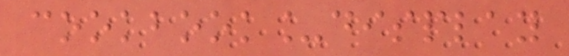cookbook_display
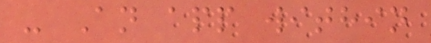- An app within
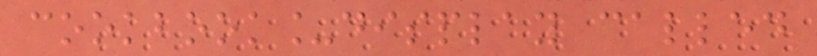cookbook_display called
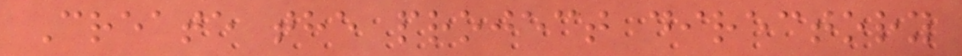Create the project directory
